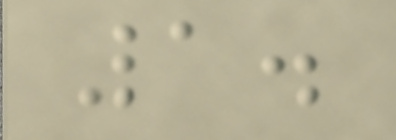1.
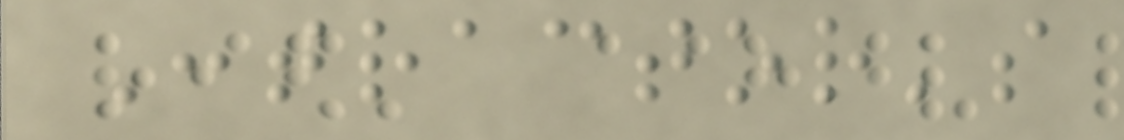Contractor's
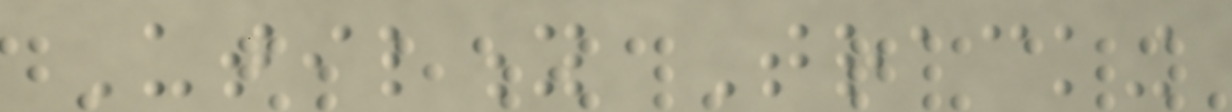Utility Tracking
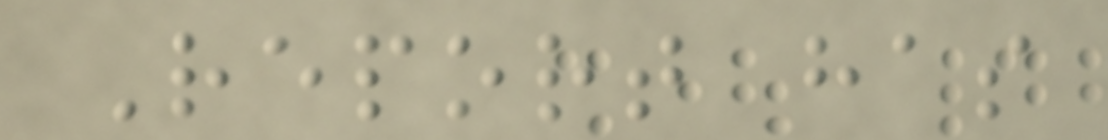Report has
